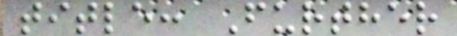title: Further
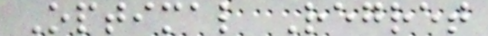Optimal Regret
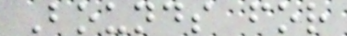Bounds for
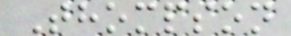Thompson
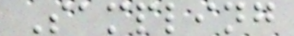Sampling
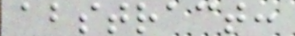abstract:
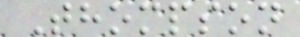Thompson
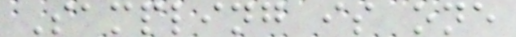Sampling is one
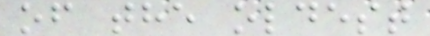of the oldest
